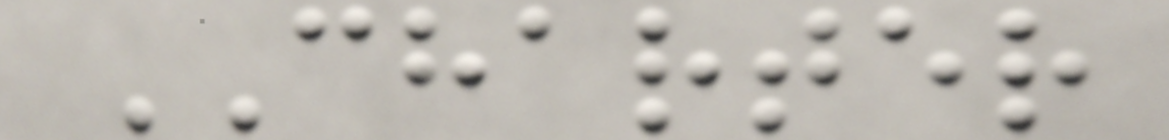CHARTER
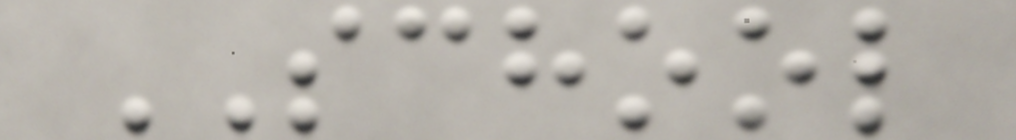SCHOOL
